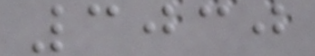3030
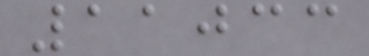11033
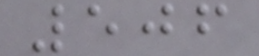506
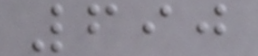690
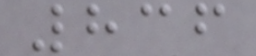836
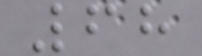68
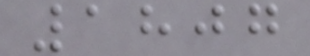1807
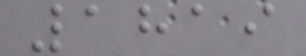1819
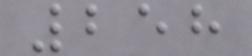258
